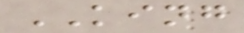KING
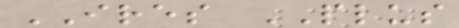IRES PLUS
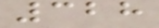328
